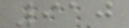910
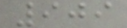909
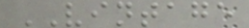VINTAGE
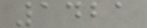1421
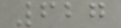627
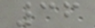36
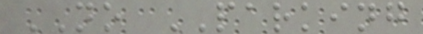NO PARKING
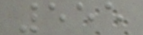555
